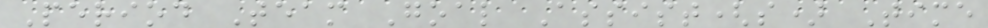Period Team Goal Assist(s) Time
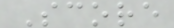Score
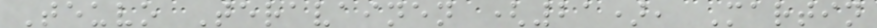Teuvo Teravainen (21), Martin
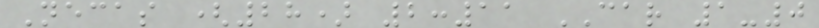Necas (28) 2:11 CAR 1-0
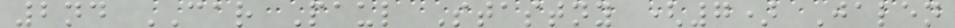2nd CAR Paul Stastny (7) Jalen
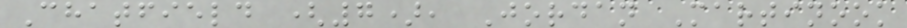Chatfield (7), Jordan Martinook
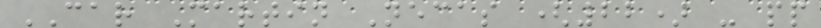CAR Martin Necas (22) - pp
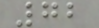72
